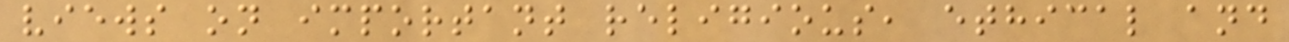views on important religious, ethical and
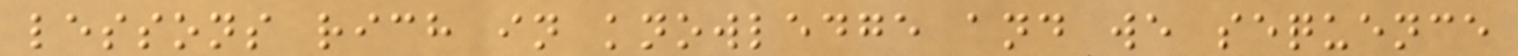lessons rich in knowledge and we sequence
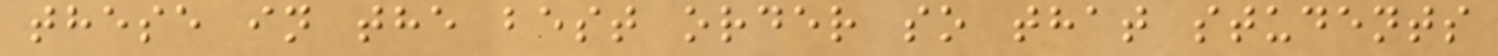these in the best order so that students
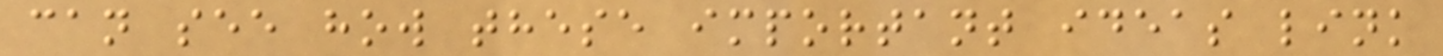can see how these important ideas link
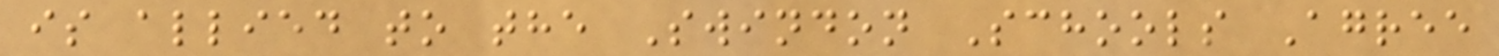is allied to the Swindon Schools Agree
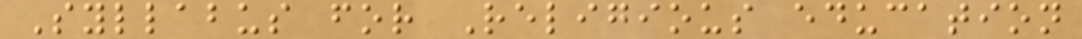Syllabus for Religious education
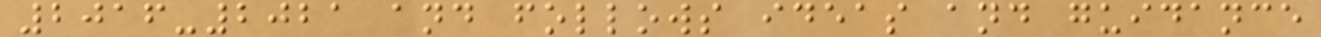2016-2021 and follows ideas and guidance
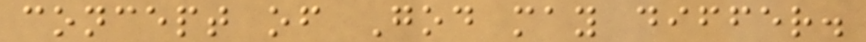concept of God may differ.
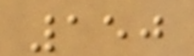150
